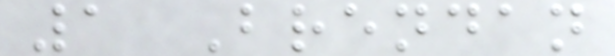1 Brendan
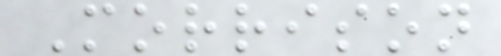Morrison
